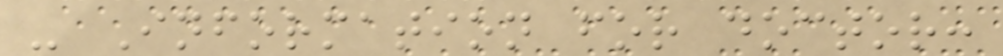- Information for doctor:
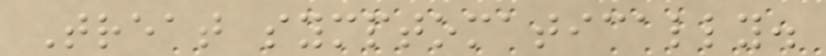Treat symptomatically.
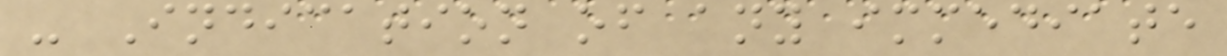- Indication of any immediate
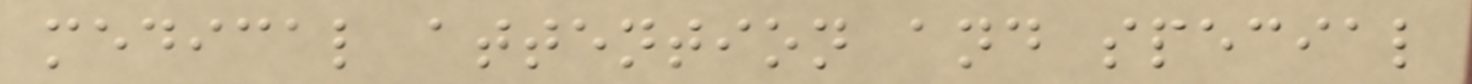medical attention and special
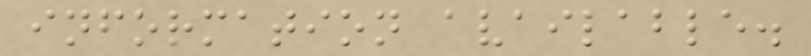information available.
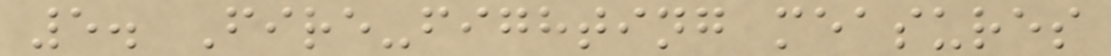5. Fire-fighting measures
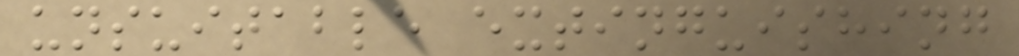unsuitable extinguishing
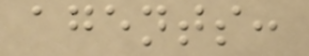agents:
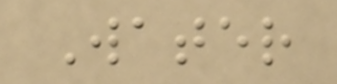Water
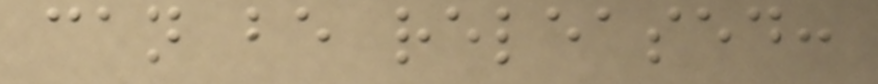can be released:
